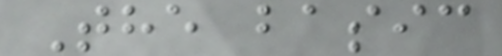The basic
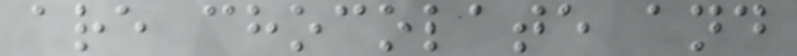are chocolate and
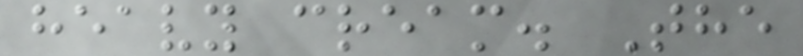heavy cream. The
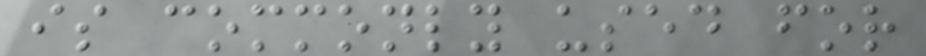is commonly used for
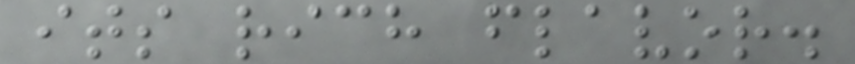its rich flavor.
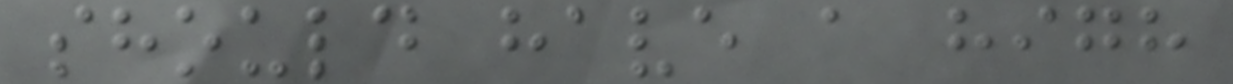should have a high
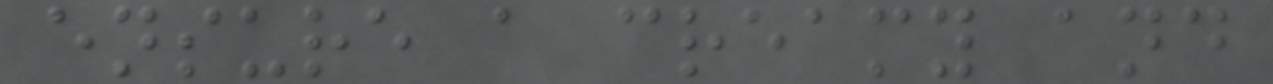ensure a creamy and
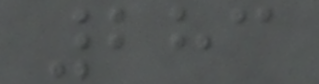283
